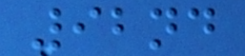92nd
